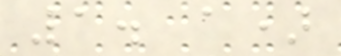1. a)
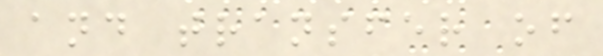and transfer of
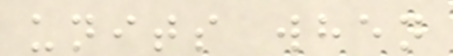units when
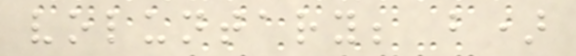voluntary; b)
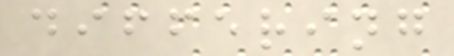differing
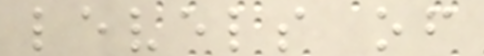levels of
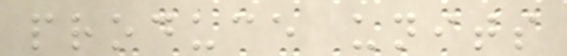produce units
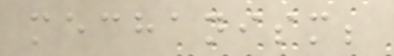mechanism;
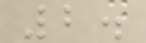2.
